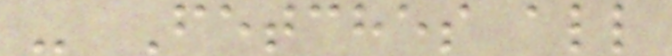- Fetches all
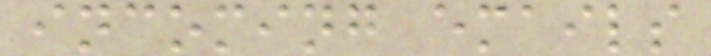incoming emails
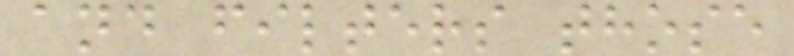and filters those
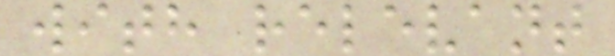with relevant
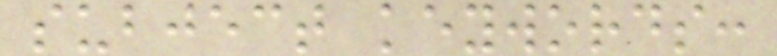subject keywords:
